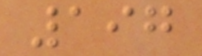197
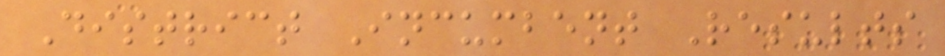District Incumbent Results
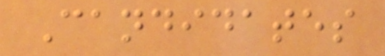Candidates
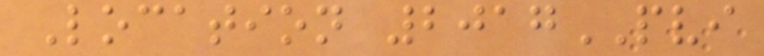Location 2017PVI
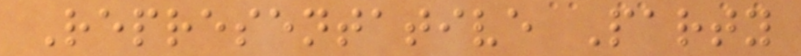Representative Party
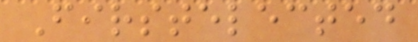Firstelected
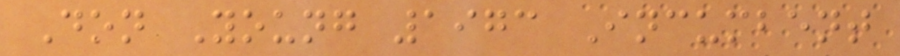Don Young 1973 Incumbent
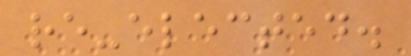re-elected.
